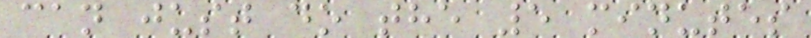can just do the 5 minutes
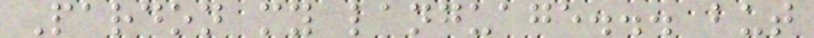Pardon my language... but
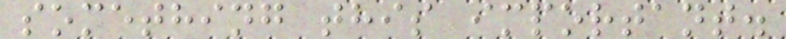something this important.
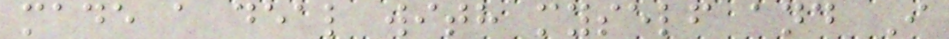made a deal with myself and I
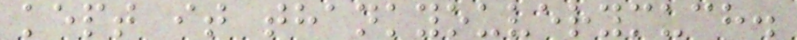kept it thankyouverymuch.
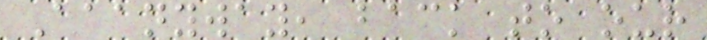Aaanyway, back to our
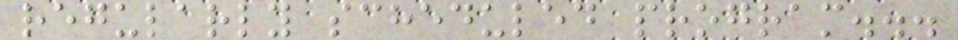regularly scheduled program...
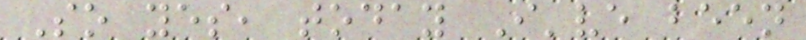So yes, today I've been
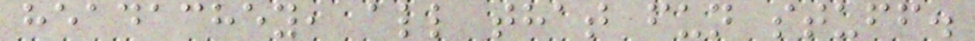headachey, all that fun stuff.
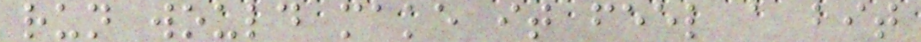run would make it feel a bit
